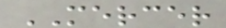MERCER
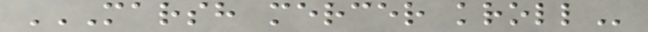MARSH MERCER KROLL
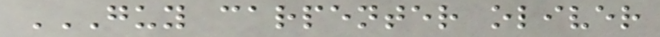GUY CARPENTER OLIVER
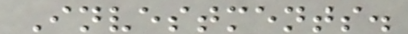Investments.
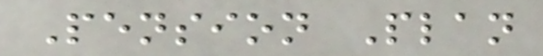Pension Plan
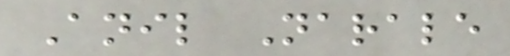Anil Narale
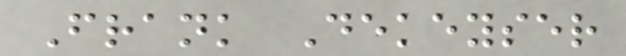Frank Dekeyser
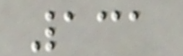131
